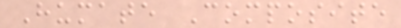Humate Composite
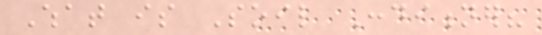What is Soil Conditioner?
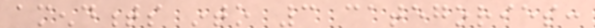amendments into 3 categories:
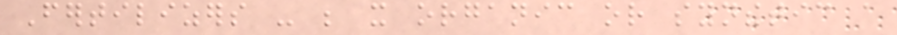Fertilizers - be it organic or synthetic a
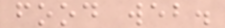food web.
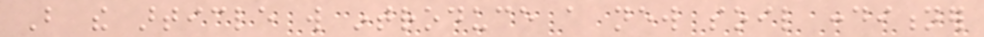But the article will introduce a new soil conditioner
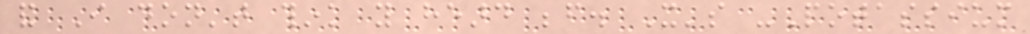and I don't think you heard before. It's -Potassium
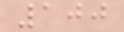100
